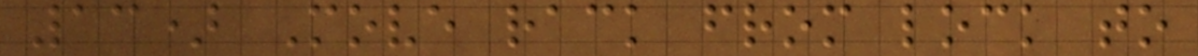13) Move rack from lock to
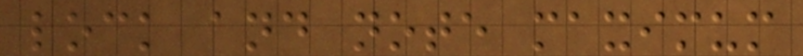lock and note maximum
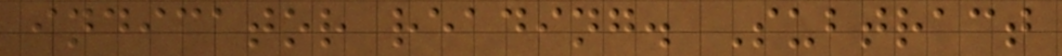indicator reading. Subtract
